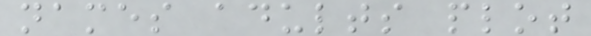names adults plot
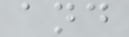and
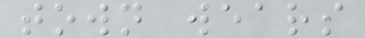town wears
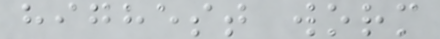highest worm
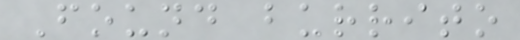Found burrito
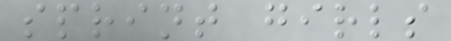sprint girls
